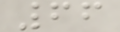66
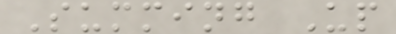Summing Up
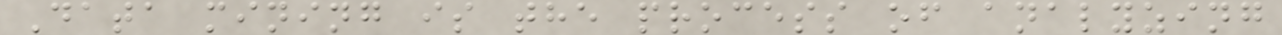Data mining is the process of analyzing
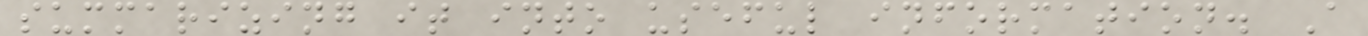summarizing it into useful information. A
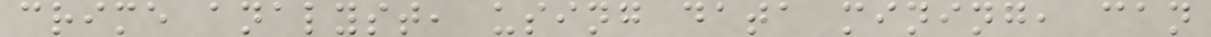crime analyst, using data mining, can
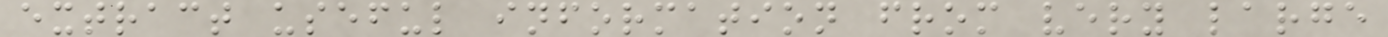extract useful information from very large
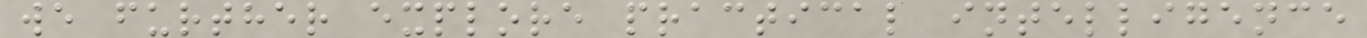we further explore practical intelligence
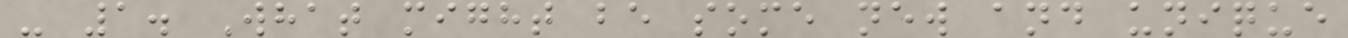- 1. What might be some new and unique
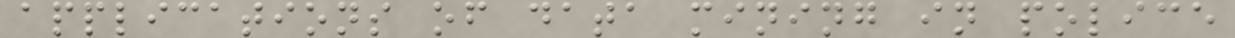applications of data mining in police
